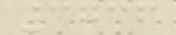3736
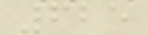625
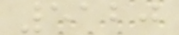5120
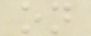on
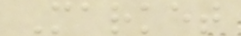Market
